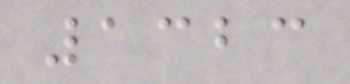1323
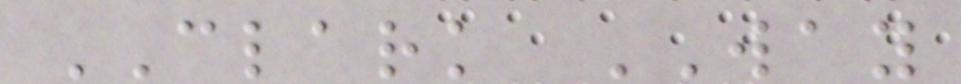CLARK WAY
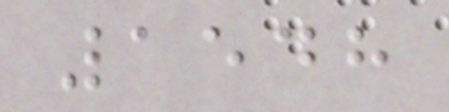1548
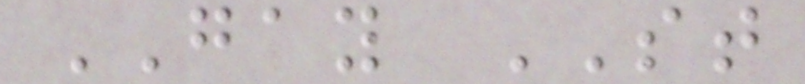GAY ST
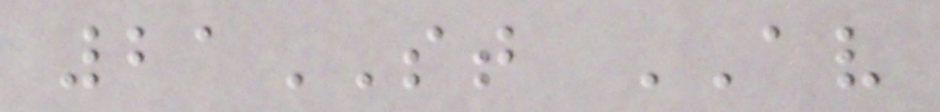21ST AV
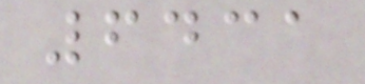6431
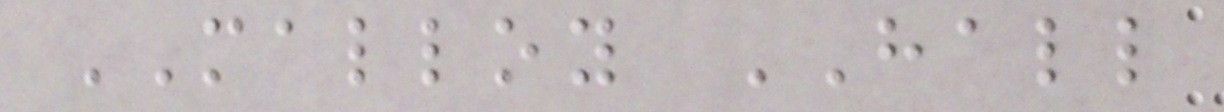MALLOY HALL
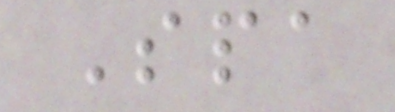Spa
